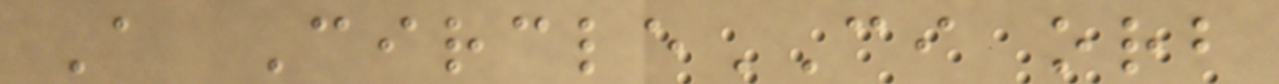A CircleCI orb
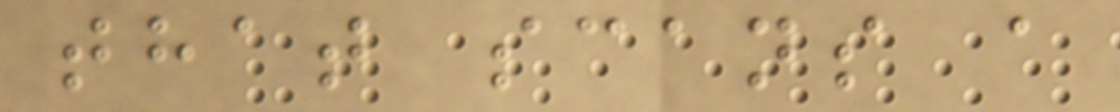that scans a
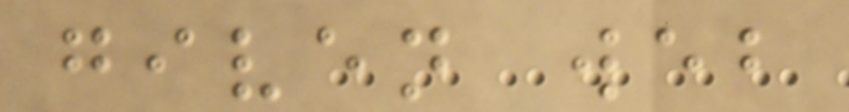given web
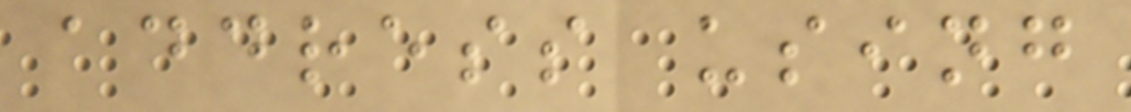address using
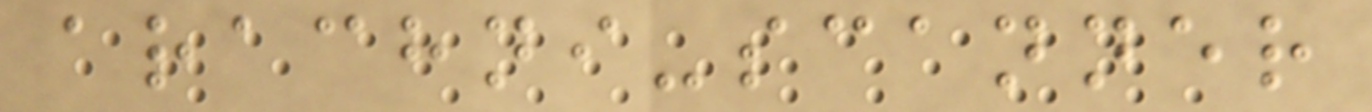arachni-scanner
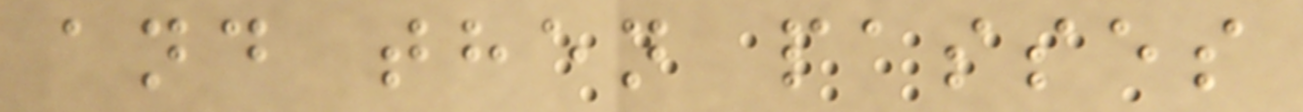and then passes
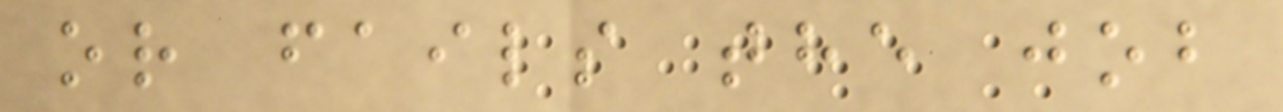or fails the job
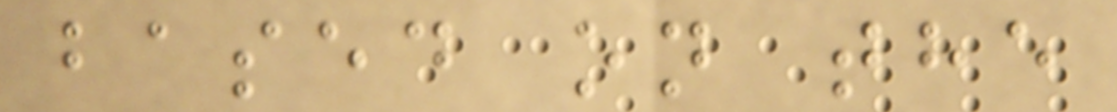based on the
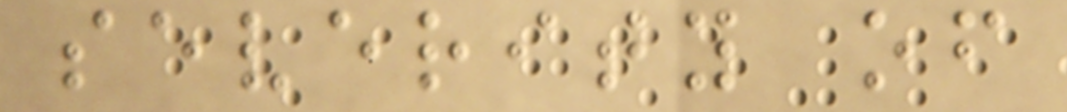severity of
